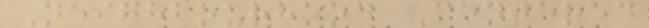Neighbourhood Centered
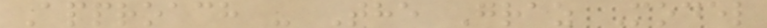Approach - The Graz Model
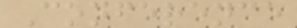Conference
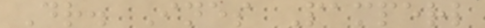Dr. Ines Pamperl
